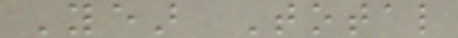Year Total
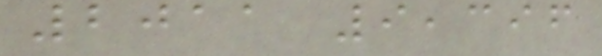2011 9,396
